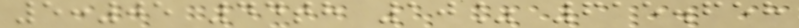5:05 44th 10% 615.658
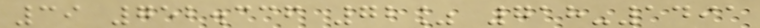39 752.336 72% 718-1491
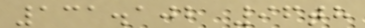131.102 96th
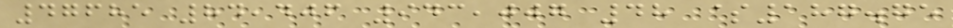47685 84,406 943,007 48 $187.75
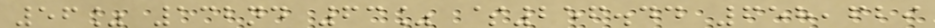56% 132nd 63% $256.44 658,629
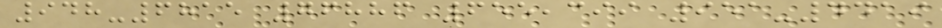948-6815 76886 655,399 951-4419
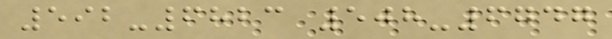592-6823 508-6747
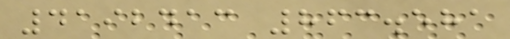4192413 863.581
